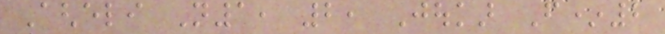Agheli N1, 2, Joukar F*2
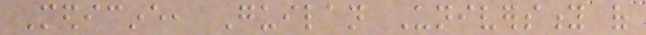Medicine, Guilan University of
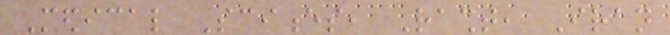Medical Sciences, Rasht, Iran
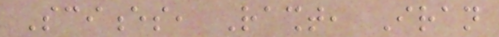Sciences, Rasht, Iran
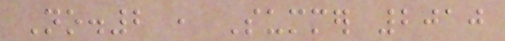No.2 , Summer 2010
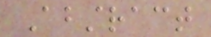Abstract
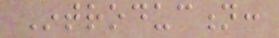Introduction:
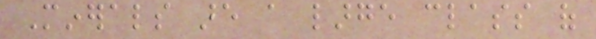Minerals are a large class of
